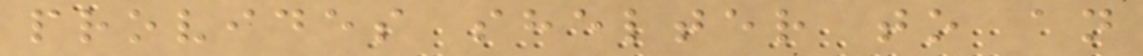provides shelter to an
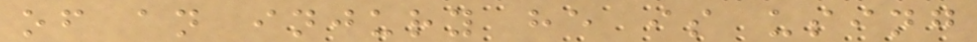of an injury he is using
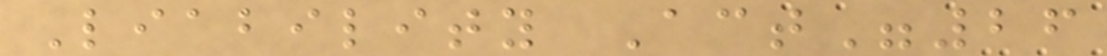Liability Act"26
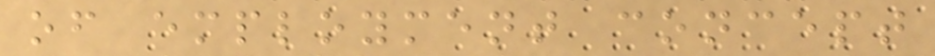of employment concept
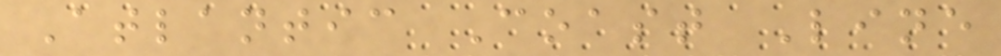Atlantic Coast Line
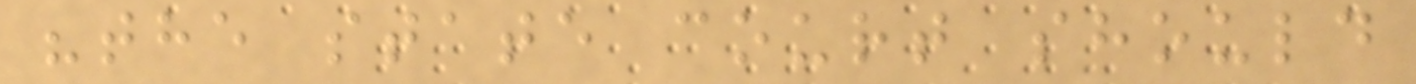"the state court should
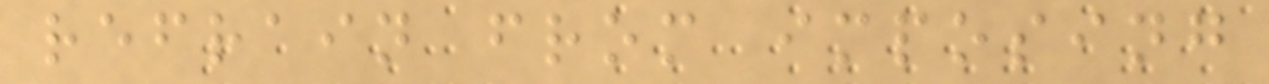refrain from imposing
